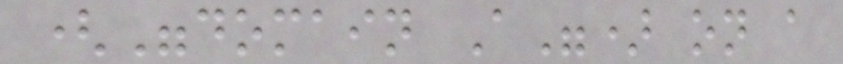("domain A") on a
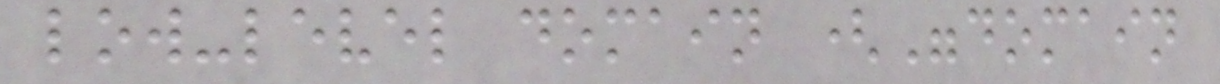low-level domain ("domain
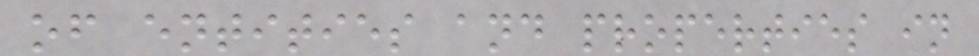of entities and properties in
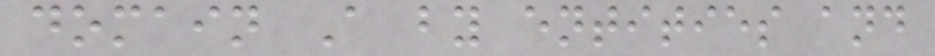domain A by entities and
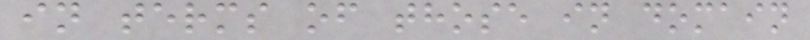in terms of those in domain
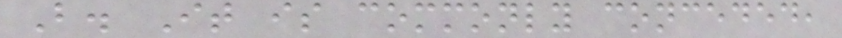B. It is commonly conceded,
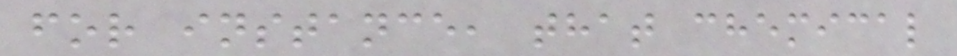for instance, that chemical
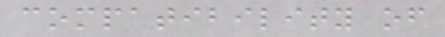compatibility of
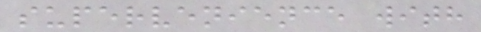supervenience with
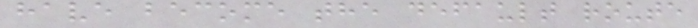have become the default route
